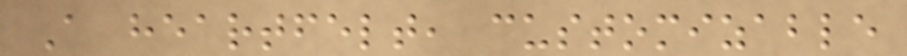A heartfelt, customizable
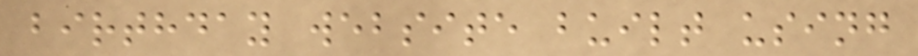birthday website built using
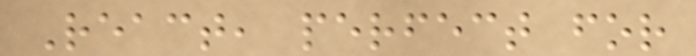React, perfect for
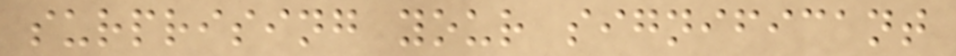surprising your significant
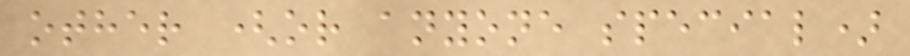other (or anyone special)
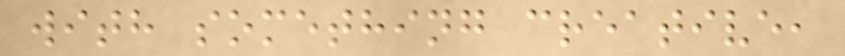with something creative,
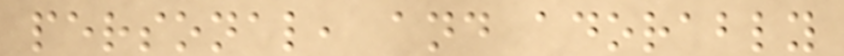personal, and adorably
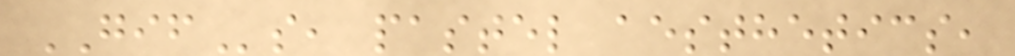GIFs, pastel aesthetics,
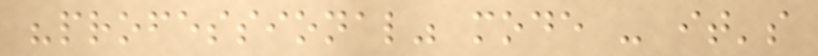"professional" mode - it's
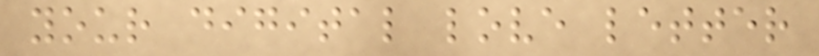your digital love letter
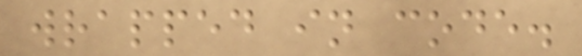wrapped in code.
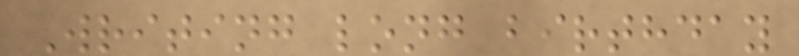Writing long birthday
